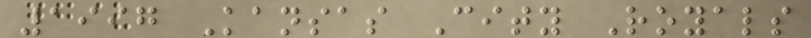1997 Kansas City Royals
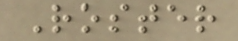Roster
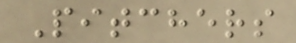Pitchers
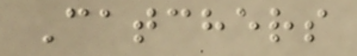Catchers
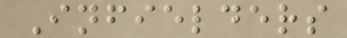Infielders
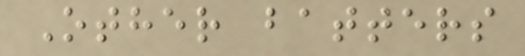Other batters
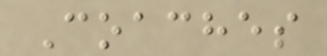Coaches
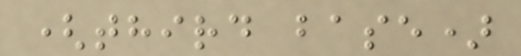(third base)
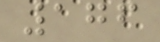176
